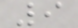9
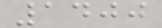1400
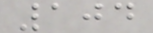104
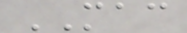MAC
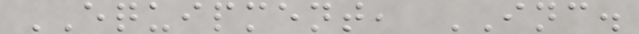EQUIPMENT, INC.
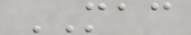MAC
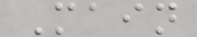Main
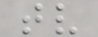tv
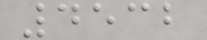4532
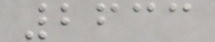2633
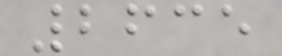2635
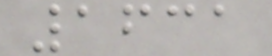1631
